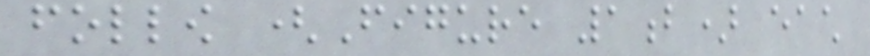follow (Figure 1b) each
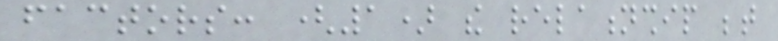factors: (1) the relationship between
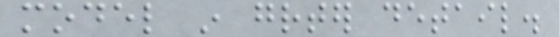model in greater detail.
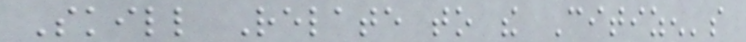Skill Relate to the Citizen's
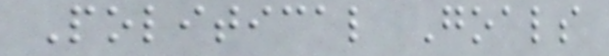Political Goals
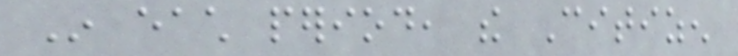In each period, the Citizen
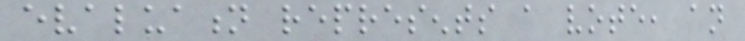evaluation represents a vote, an
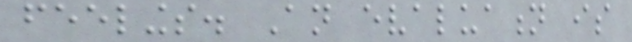feelings. An evaluation is
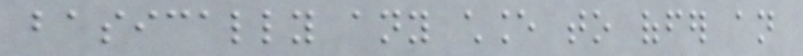basically any chance to offer an
